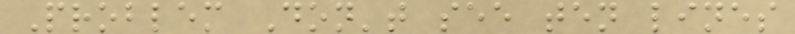Problem Don't see ten lines
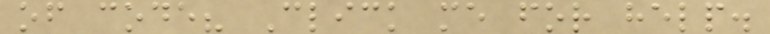of code? Click me for help.
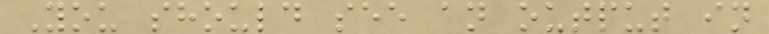You should see an output in
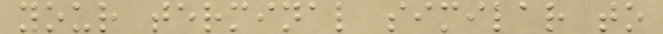your terminal similar to
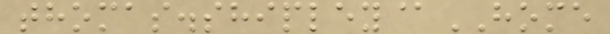thomas.shipley@HOME
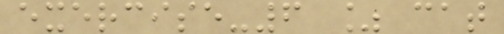exercise-6 % cat
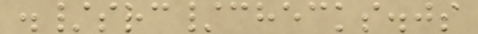./src/checks.js
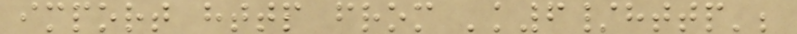import http from 'k6/http';
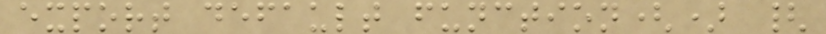export default function() {
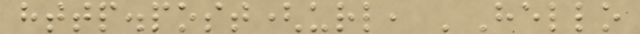http.post(url, 'Hello
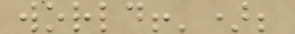world!');
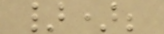});
